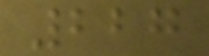227
